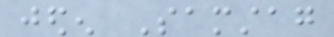jeden Samstag
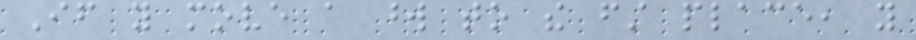If you move a word to the first place, you
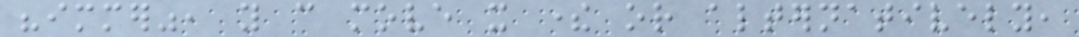"immer", you can move it there or alternatively,
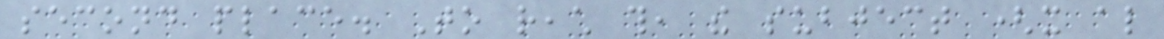second place. To reach this, the subject (it also
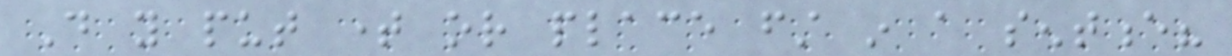Do you put time or place first in a sentence?
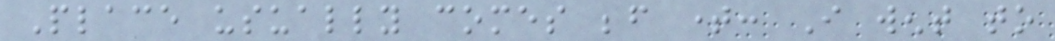Place usually comes before time: I went to
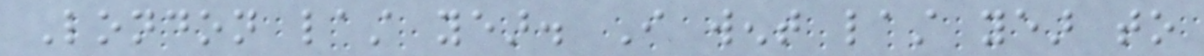London last year. I went last year to
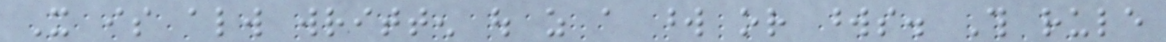It is always written out as a word or words. This rule
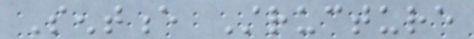Sentence Structure
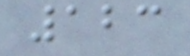123
